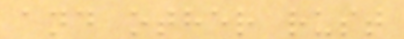and other rust
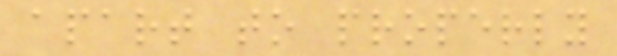apart to properly
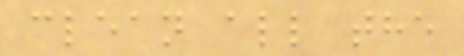clean all the
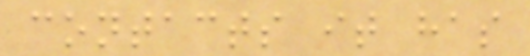contacts it has
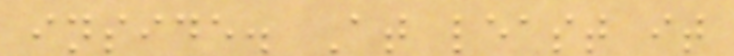inside. At least it
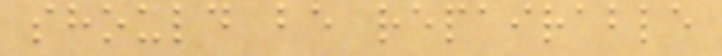should be repairable
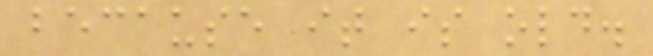because it is old.
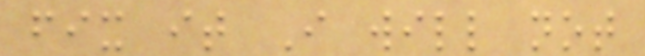fix it I will not
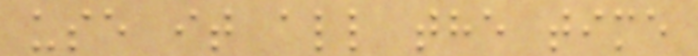use it all the time
